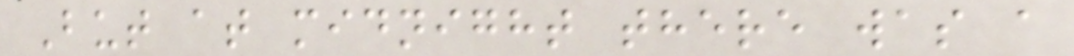But at midnight there was a
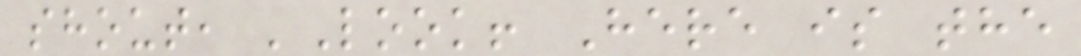shout, 'Look! Here is the
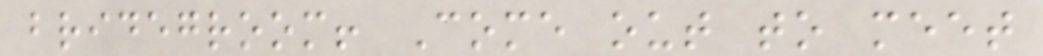bridegroom! Come out to meet
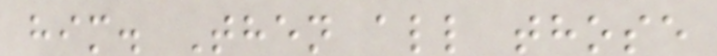him. Then all those
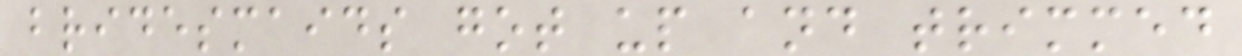bridesmaids got up and trimmed
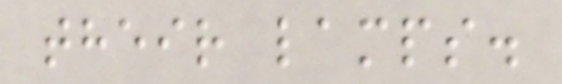their lamps.
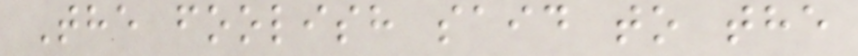The foolish said to the
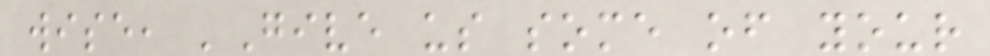wise, 'Give us some of your
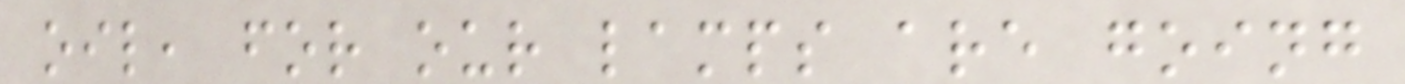oil, for our lamps are going
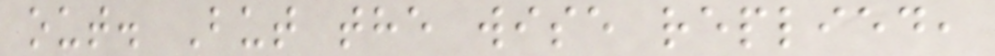out. But the wise replied,
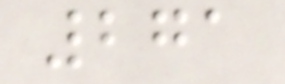271
